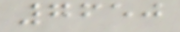7650
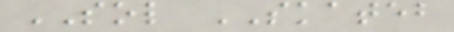SOL SKATEB
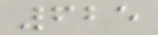625
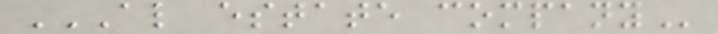AL ESTATE COMPANY
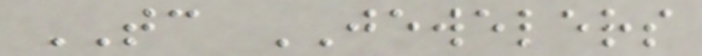TC JEWELERS
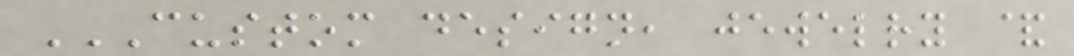CUSTOM DESIGN, JEWELRY &
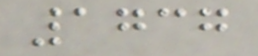1737
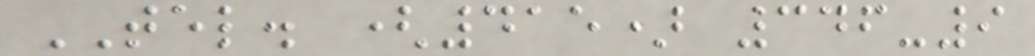TEL. (415) 346-9
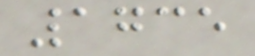1735
